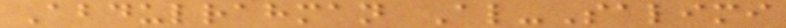Abdulrahman Al-Salimi
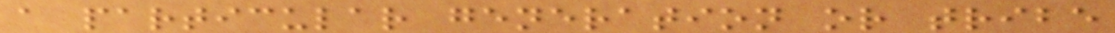a particular generation or tribe
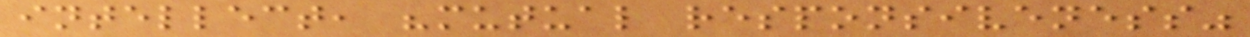intellect, "mutual responsiveness"
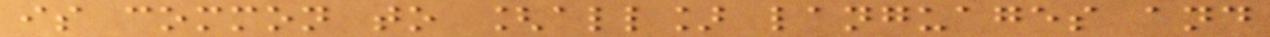is common to [all] languages and
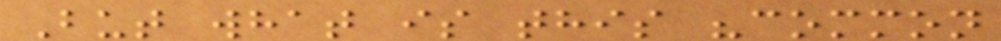But what is this "common
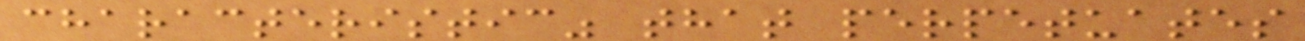characteristic" that perpetuates
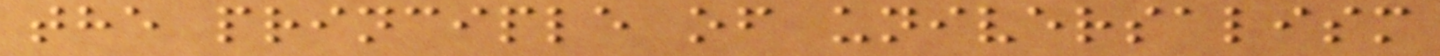the principle of universalism
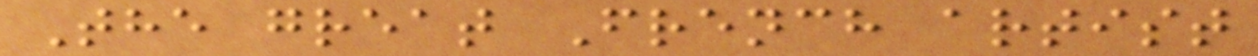The great French artist
